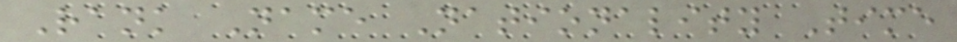Rank Name Nationality Time
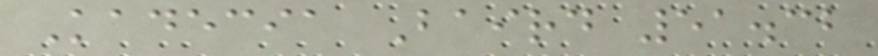Kadecia Baird 51.32
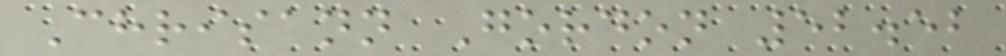Chrisann Gordon 52.52
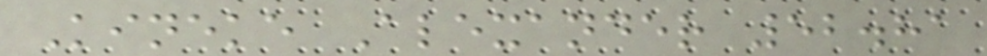Kineke Alexander 52.81
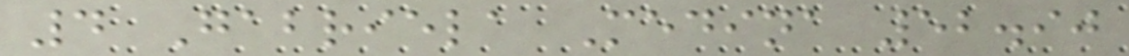4 Gabriela Medina 52.90
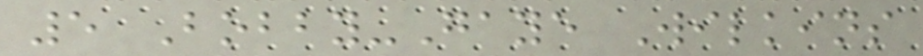5 Bobby-Gaye Wilkins
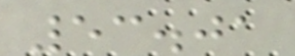53.01
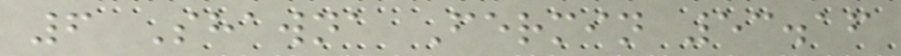6 Shawna Fermin 53.16
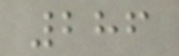286
